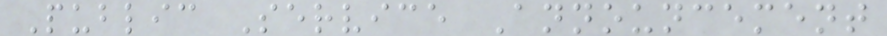Public Service Announcement
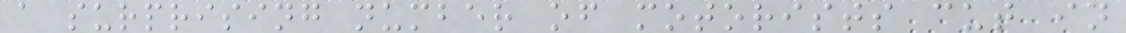a surprising number of motorists cut in
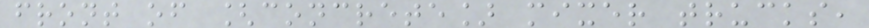front of [concrete] mixer trucks,
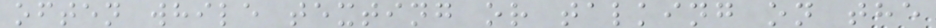often while texting or talking on the
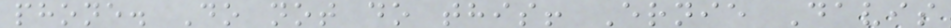phone. Do not do this! Ernie Davis
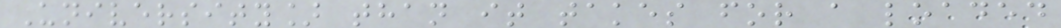University] than it takes for a loaded
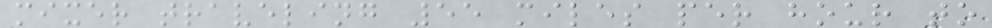mixer traveling 55 miles per hour to
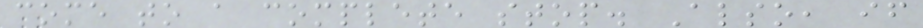come to a complete stop. Also, if
